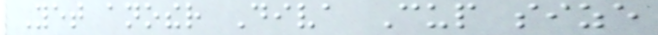Yet another Diva Cup size
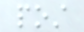post
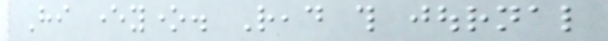Hi everyone. Read this journal
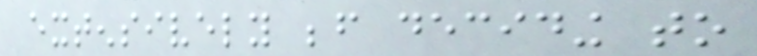extensively before deciding to
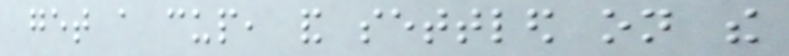get a cup, and settled on the
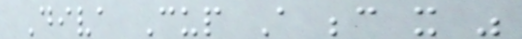Diva Cup A because it was
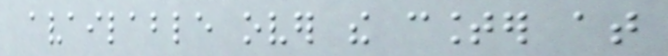available over the counter at
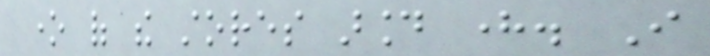one of the stores around here. I
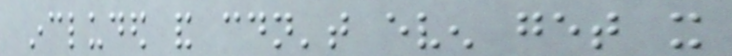included and couldn't even get it
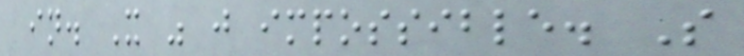in. It was just impossible. So
